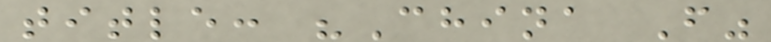title: "China F"
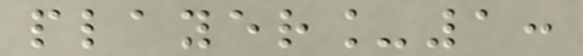player_1:
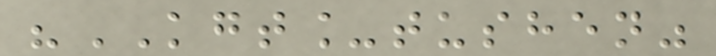"KGT_tushen"
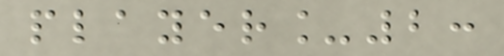player_2:
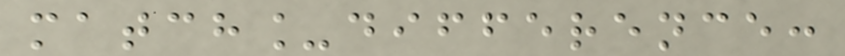match_difference:
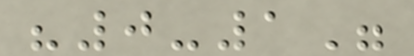"0-1"
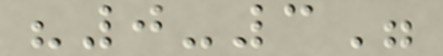"0-3"
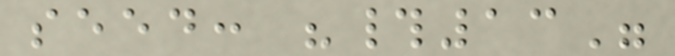seed: "#13"
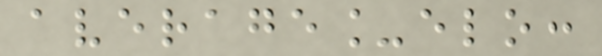average_elo:
